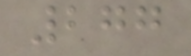277
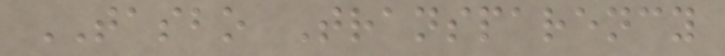TASBO Transparency
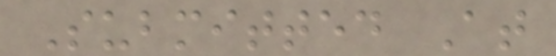Submitted At
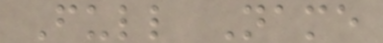Full Name
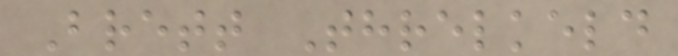Brett Threlkeld
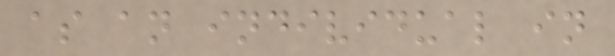as an individual in
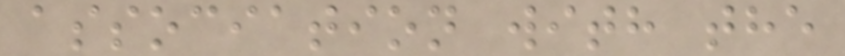association with the
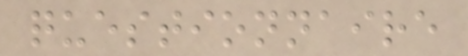questionnaire
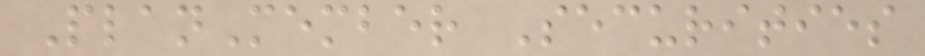PlanMember Securities
